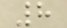8
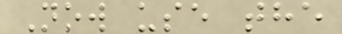Now use the
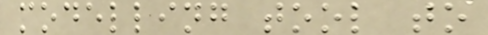modelling tool to
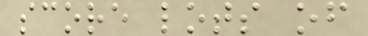score lots of
